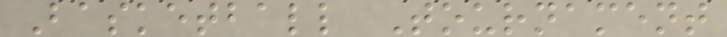Basketball Tournament
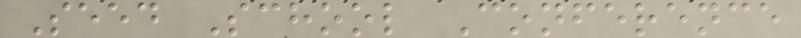Seed School Conference
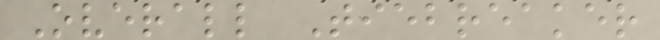Overall Tiebreaker
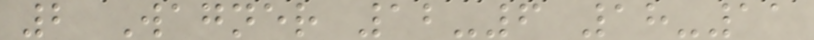2 Wagner 12-6 18-11
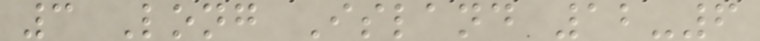3 Long Island 12-6
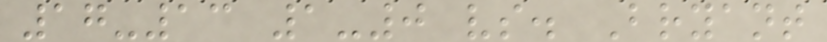17-13 1-0 vs. Bryant
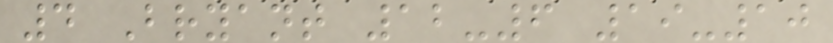4 Bryant 12-6 19-10
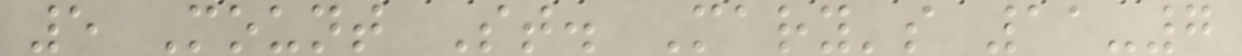5 Mount St. Mary's 11-7
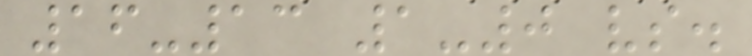16-13 1-0 vs.
